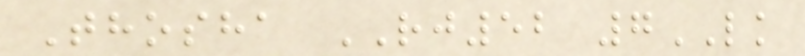Thosha RJ52 7LK
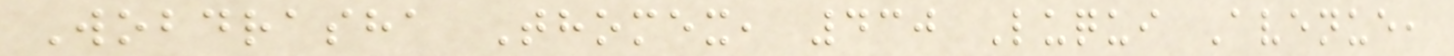Wobdrasha Thomex, 430 Luqui Avenue,
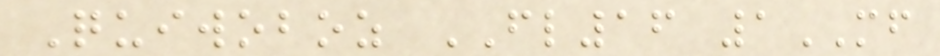Quiwoboz FL16 1MF
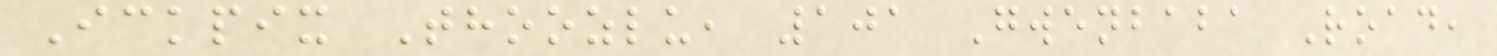Ickpix Thoozlu, 101 Gwenbaba Road,
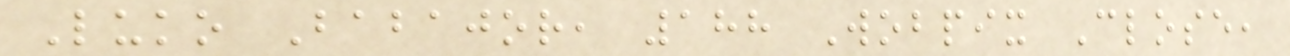Luko Babajor, 188 Wobpix Close,
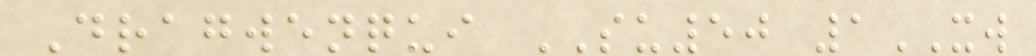Dragwenqui SU50 1XW
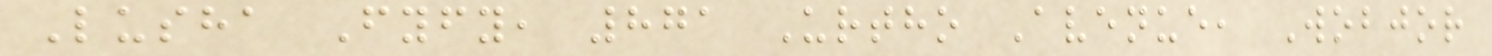Lusha Fyfy, 871 Urtho Avenue, Wobjor
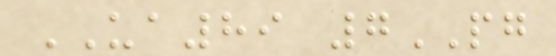UA89 7PG
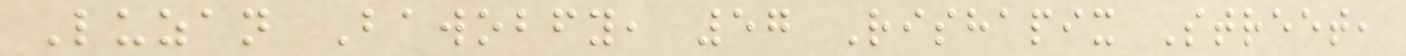Luzan Bawobfy, 57 Rishapix Street,
